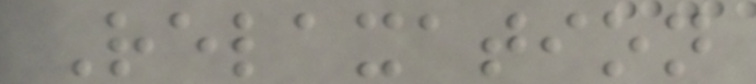Relaxation
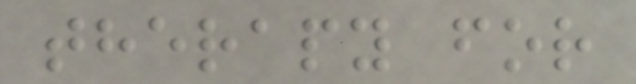therapy for
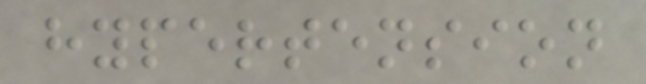hypertension
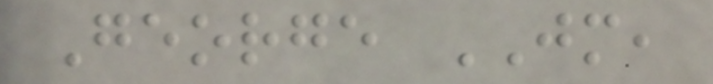George JM,
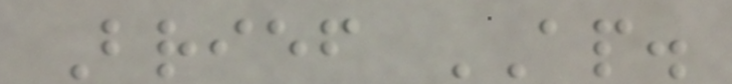Brief AP.
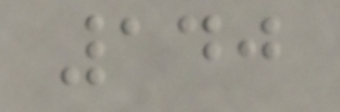140
